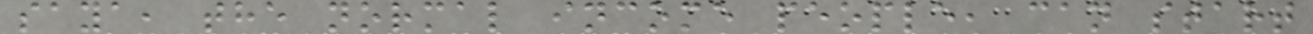saya, the normal income people, can start
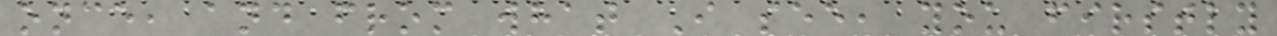once, and from what I see, you firstly
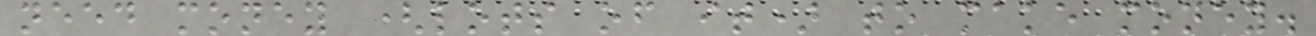need money (lots of it) to make money.
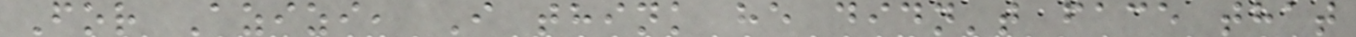For Azizi, I think he didn't face that
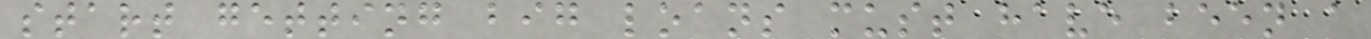start getting big loans must have been a
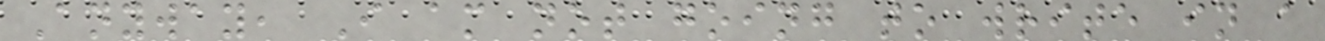Anyway, I am not going to write in a
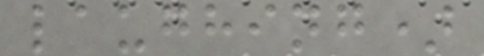laughing)
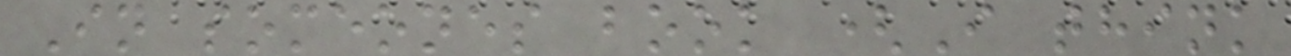In someones book (I think
